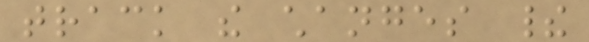track the changes their
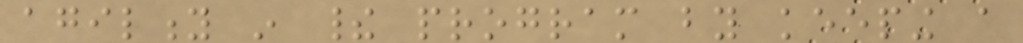agility in their program by keeping a
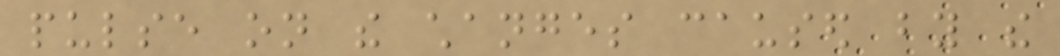pulse on the changes caused by the
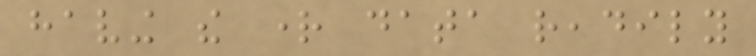having the right data readily
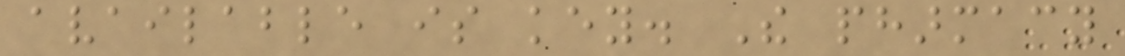available is key. The pharmacy
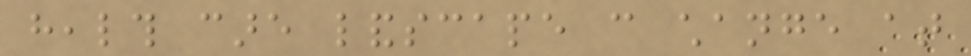health care landscape can change at
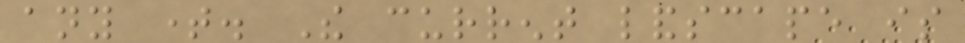any time. The current landscape is
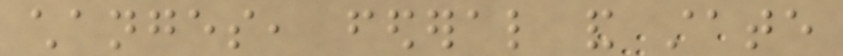changes, federal and state
